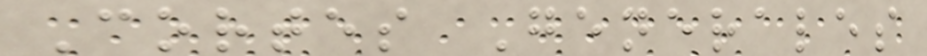Cortes Generales
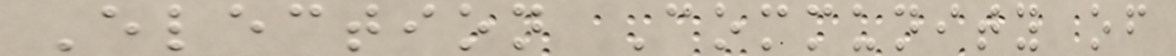Election Community of
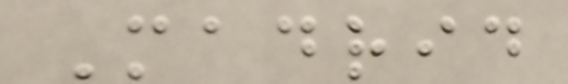Madrid
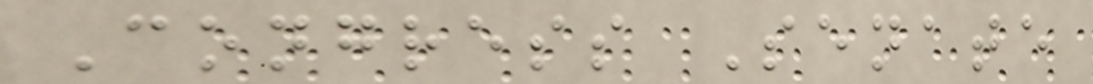Congress Senate
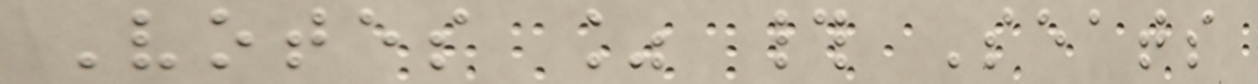Votes % # Seats
